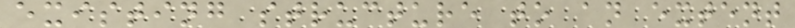existing structure to an extent
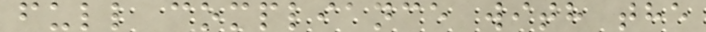full compliance with the
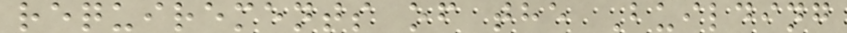requirements of the Building
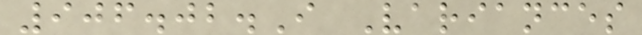906.02.I Variances
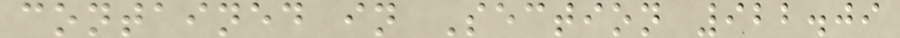contained in Section 922.09
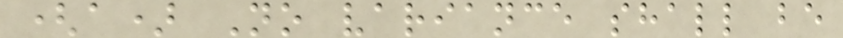(a) No variance shall be
